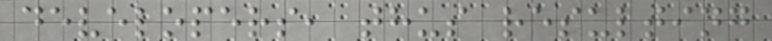developers, thus resulting
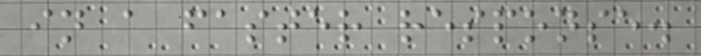in a faster response.
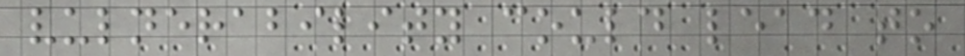vulnerability could lead to
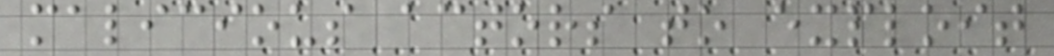malicious actors to exploit
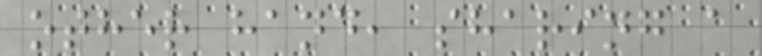other hand, sharing a
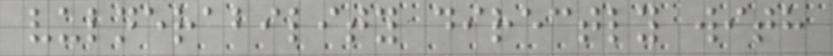vulnerability directly with
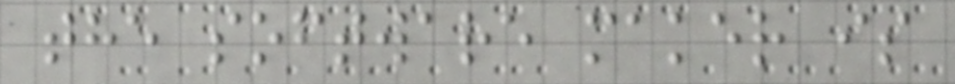the software maker is
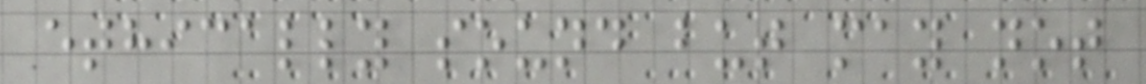ethically sound but may not
